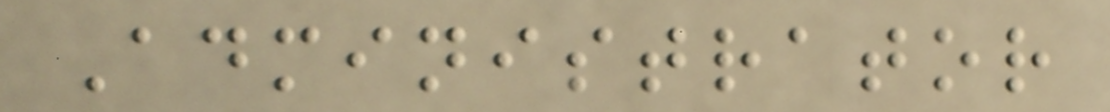Administrator
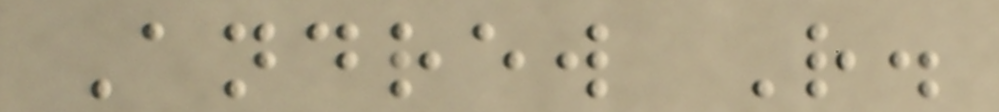Andrew R.
